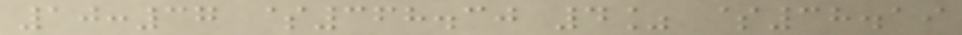10:37 $368.30 4% $38.19
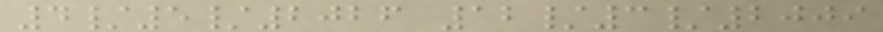4/5/2026 12/3/2009
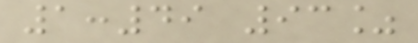1:49 93%
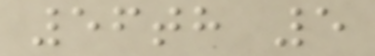56th 5
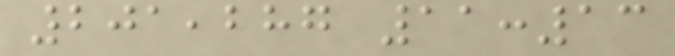201,287 11:13
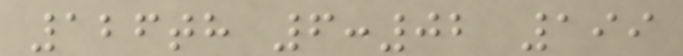126th 6:02 199
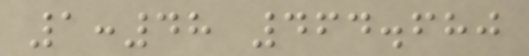1:48 464.680
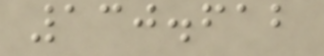130.612
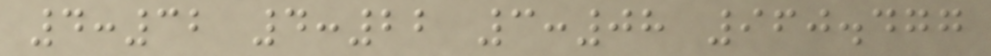4:32 4:22 3:08 960.477
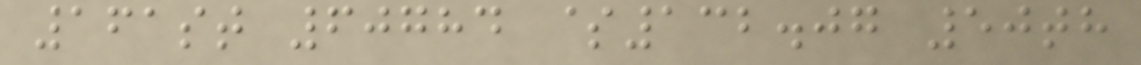161st 60784 $132.07 50th
